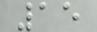15
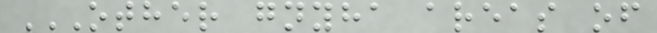OTHER GNYHA AREAS OF
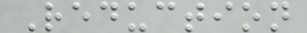Reduction
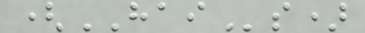(HAIs)
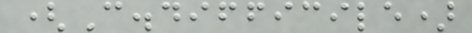(C.difficile)
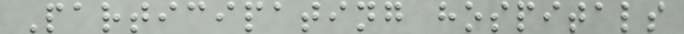Participating hospitals
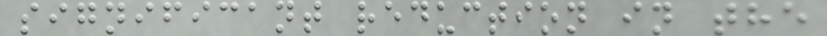significant reduction in the
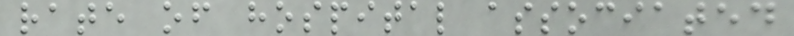rate of hospital associated
